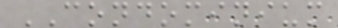CONDOMINIUM
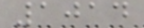1014
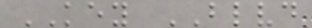KEY BLVD
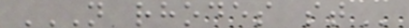N RHODES ST
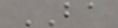BA
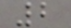2
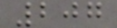207
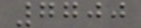7700
